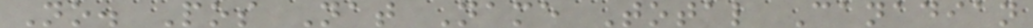No. Pos Nat Name Total Canadian
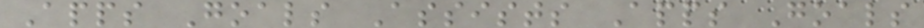Apps Goals Assists Apps Goals
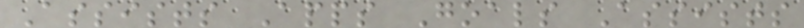Assists Apps Goals Assists
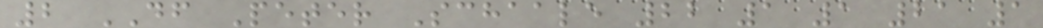2 DF Peter Schaale 22 1 1 21 1
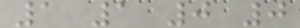1 1 0 0
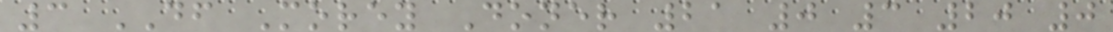3 DF Morey Doner 21 0 3 20 0
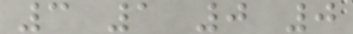3 1 0 0
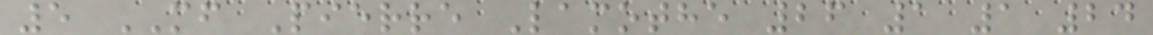5 MF Pierre Lamothe 26 1 1 24
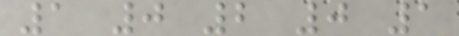1 0 2 0 1
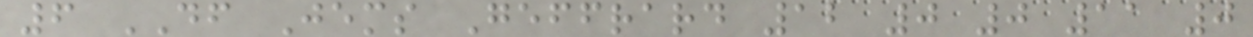6 DF Jems Geffrard 12 0 0 11 0
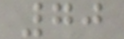70
